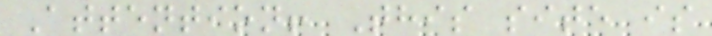Attention! This site is
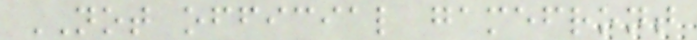NOT official gamefront
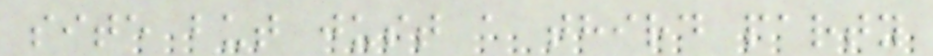site but just a third party
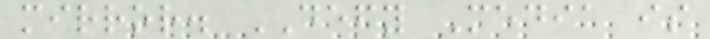mirror. DEFY Media is
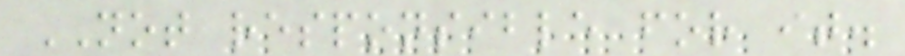NOT responsible for it.
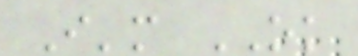I'm OK
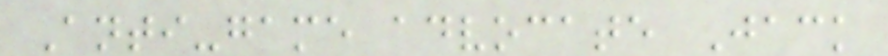Anti-game advocate Jack
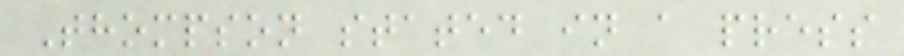Thompson stated in a press
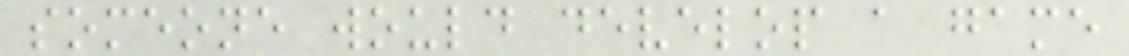someone would develop a game
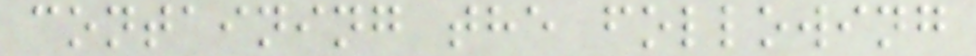containing the following
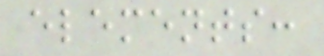elements:
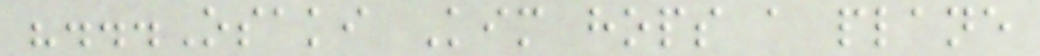"...Osaki Kim hops a plane
